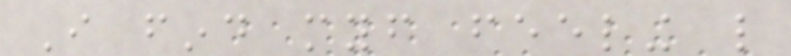I find myself feeling like
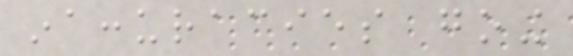inaccuracies going
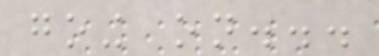going on...
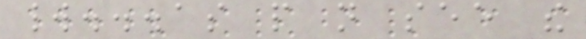world...as people not see the
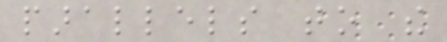parallels to the
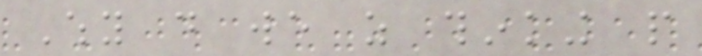Why do we as thinking people
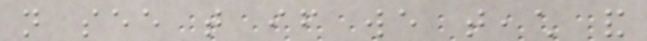not see that if we teach and
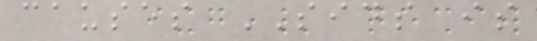causes SIDS is
